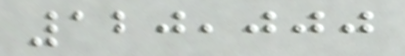120,000
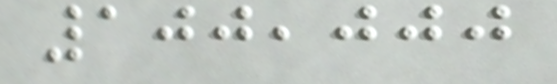100,000
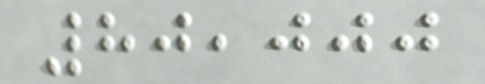80,000
